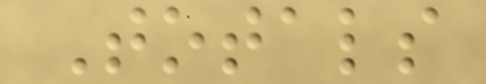Totals
